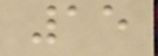15
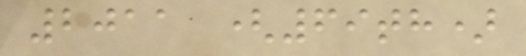2011 (69th)
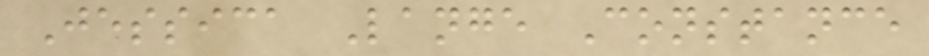Jessica Lange Constance
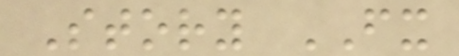Story FX
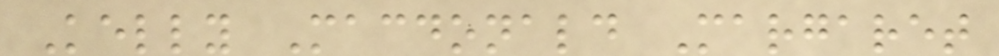Kelly Macdonald Margaret
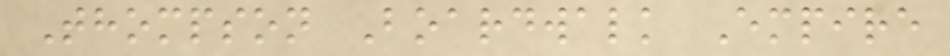Thompson Boardwalk Empire
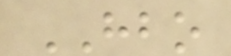HBO
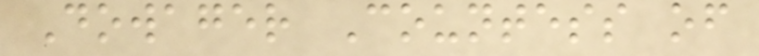Dowager Countess of
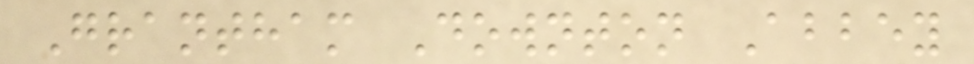Grantham Downton Abbey
